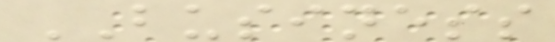BUSINESS
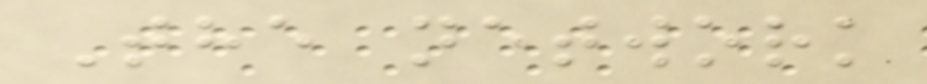The network
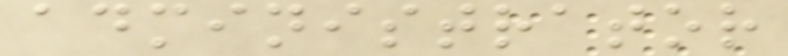administrator
